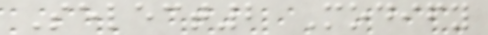Select2 Modify
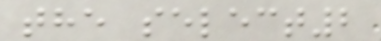the select2
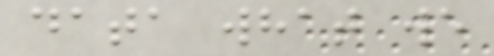data what we
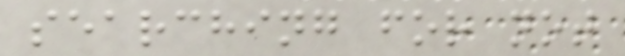searching for not
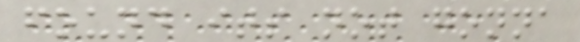found its not gonna
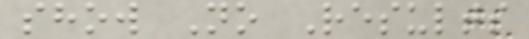show No Results
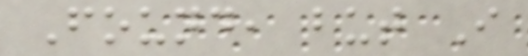Found, but I
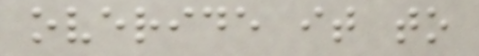overide it to
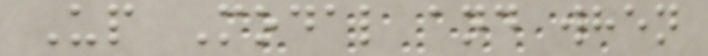Up Modal and when
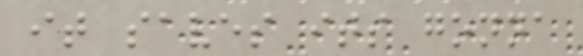it saves its gonna
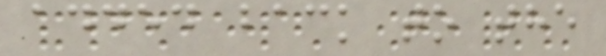added back to the
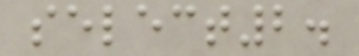select2.
